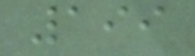199
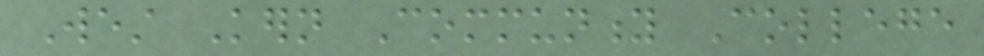West Kern Community College
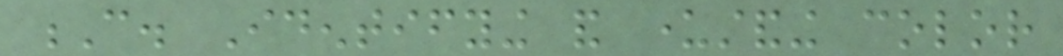C. Identifying and understanding color
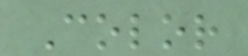Color
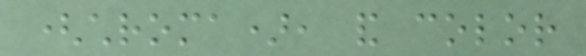(chroma), and color
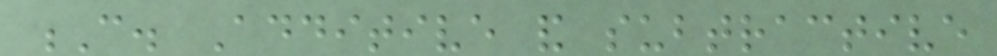C. Additive and subtractive
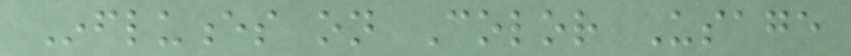Influences on Color Usage
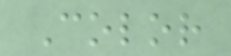Color
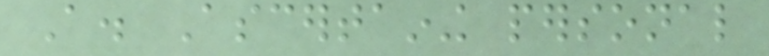A. Ascertaining personal
